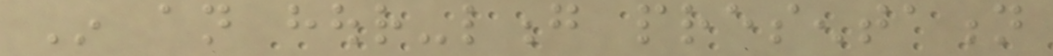In an hour-long presentation
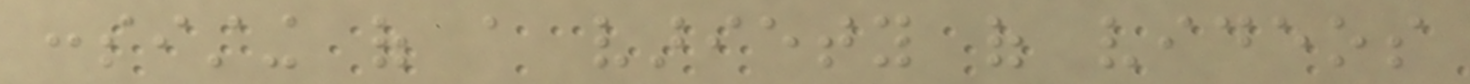consisting of a variety of videos
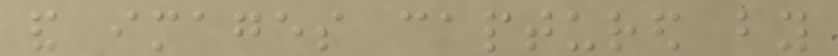and images captured by
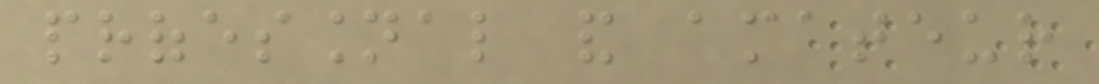professional and amateur
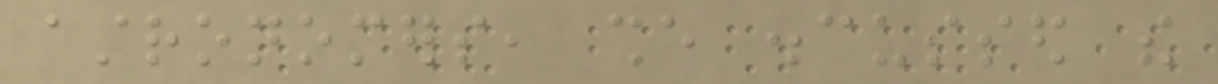astronomers, she discussed the
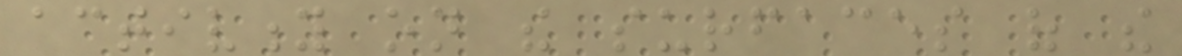activity on the surfaces of the
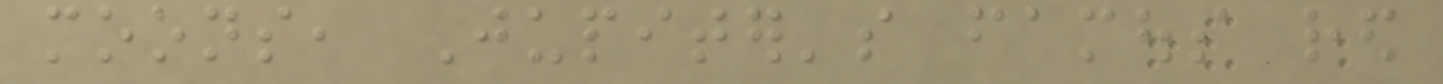moons, Jupiter's famous red
